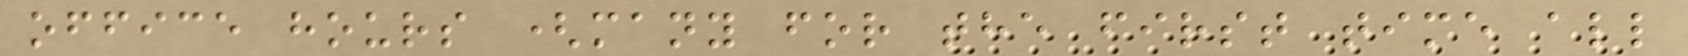office hours (many for the first time all
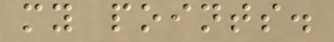my points.
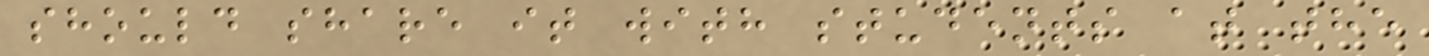should share it with students at the
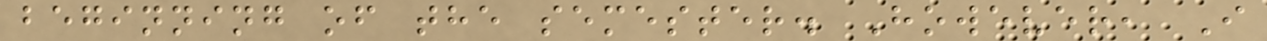beginning of the semester. However, I
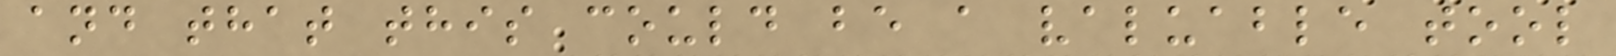and that this could be a valuable tool
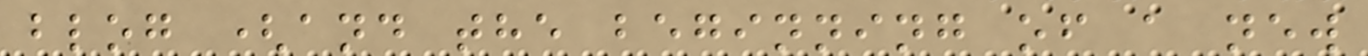blog (and the beginning of a new
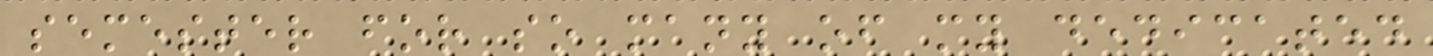semester for so many of my dedicated
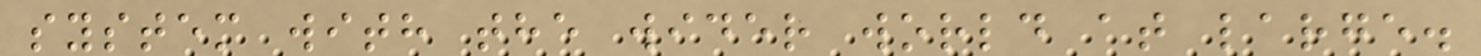system with the wider world at large.
